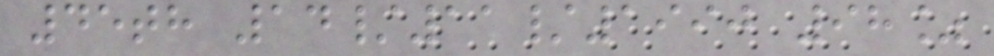45th 14/11/1990 98%
